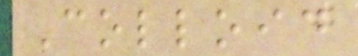Colloid
